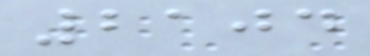2104
